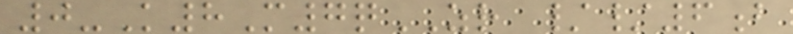0-K8M7qZR //6b
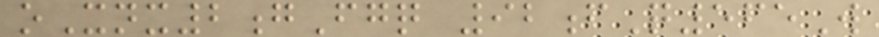oXnx2gFgq 92fQ565W
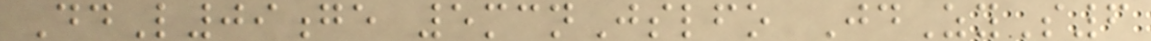DdL09ge 5mcnJslfo JdZyS6
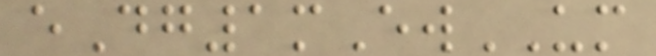eDg1mEwUM
